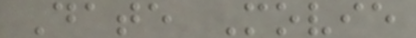Date Movie
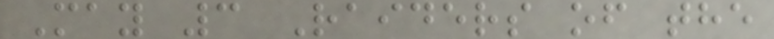May 3 Raiders of the
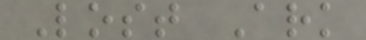Lost Ark
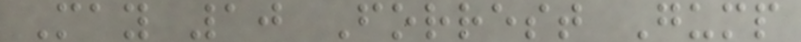May 10 Forrest Gump
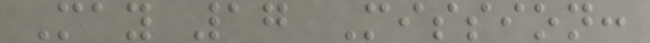May 17 Mission:
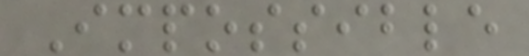Impossible
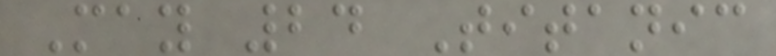May 24 Titanic
